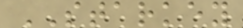STARKEY
